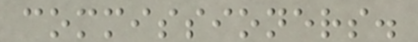commissioners.
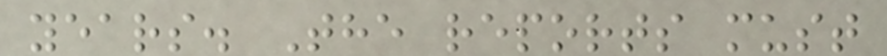years. The reports must
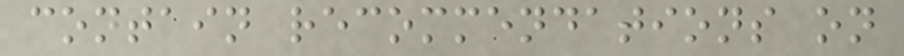contain recommendations on
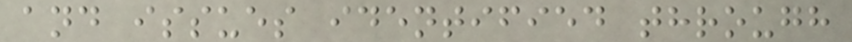and issues identified through
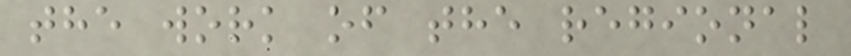the work of the regional
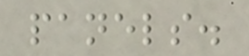panels.
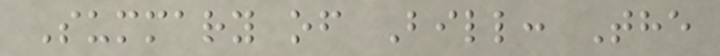Summary of Bill: The
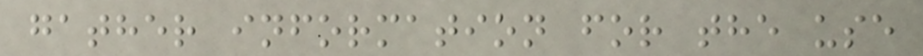gather information for the use
